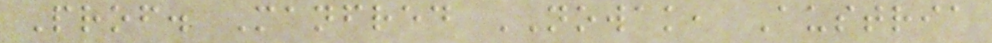Prof. Manfred NOWAK, Austria
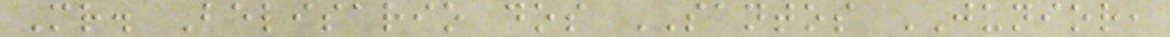Mr. Belisario dos SANTOS JUNIOR,
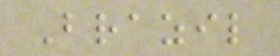Brazil
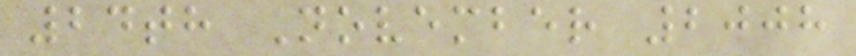24th November 2008
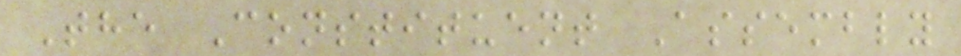The Constituent Assembly
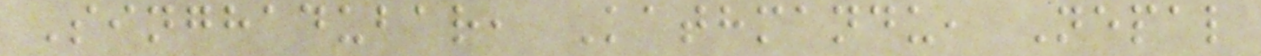Singhadubar, Kathmandu, Nepal
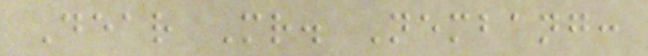Dear Mr. Nembang:
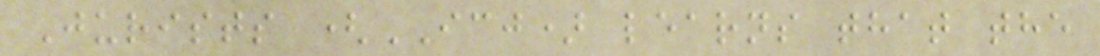Jurists (ICJ) learns that the
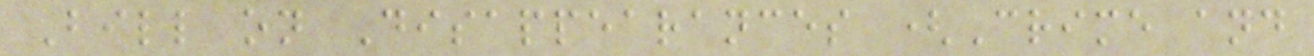Bill on Disappearances (Crime and
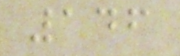146
